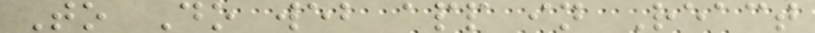To Do web app in React
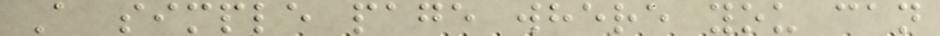A simple page where you can
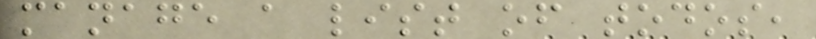manage a list of todos,
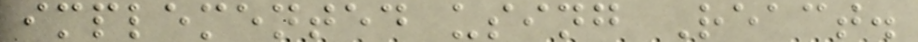implemented using React.
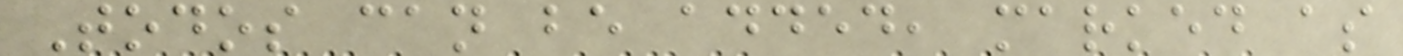Todos can be added, marked as
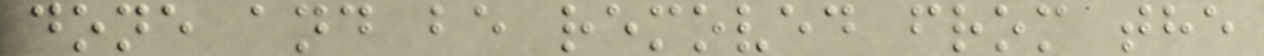done and be removed from the
